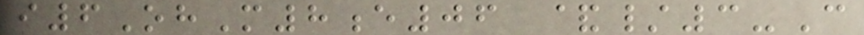i6OhM8e06 &/3-C
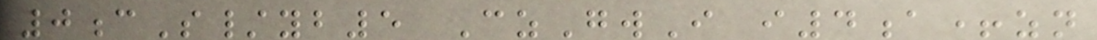0cS/yb5 CzGwI i4a+zn
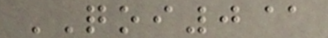QOI0@
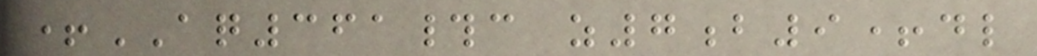+AQ361#c z7b9+dl
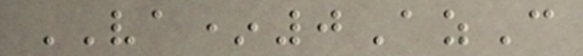VA*0AzC
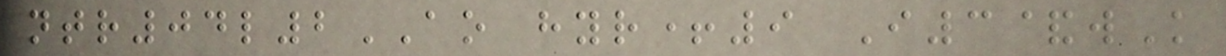ntr04l2AO hyr+9 I3&wK
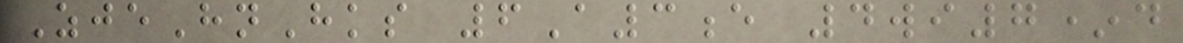ZjeHnHks 6A3e 4wi7*d
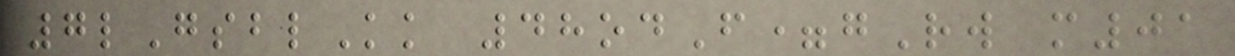7lGsblKk 48odF=gRw m01
